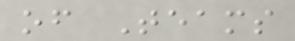of Teams
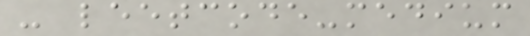- leetcode-medium
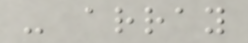- array
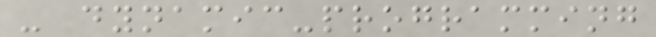- dynamic-programming
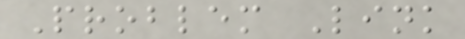Problem Link
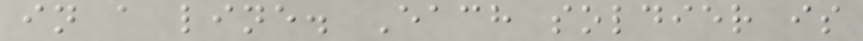in a line. Each soldier is
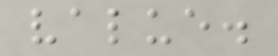value.
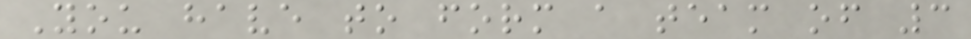You have to form a team of 3
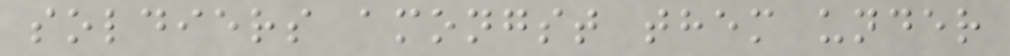soldiers amongst them under
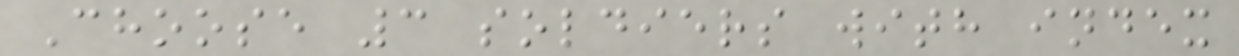Choose 3 soldiers with index
